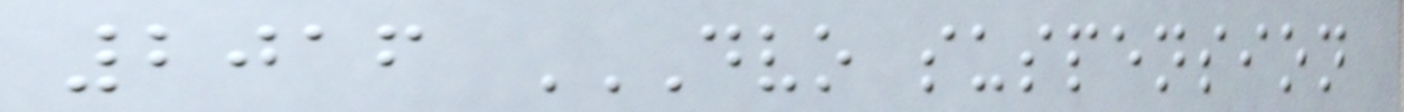2016 DVO SUSPENSION
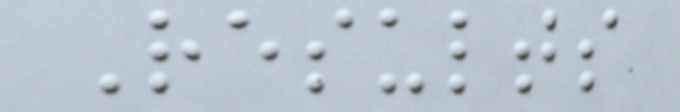Results
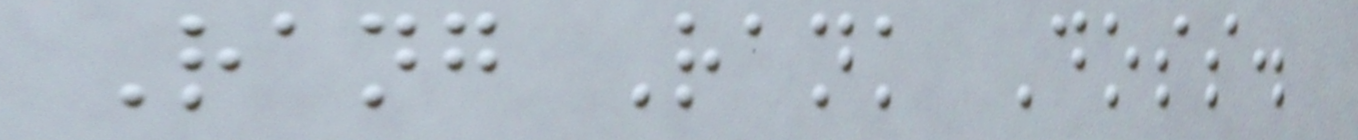Rang Rank Doss.
